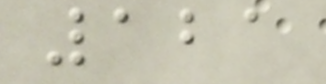121
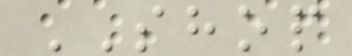SHOP
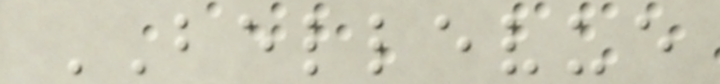BELLEVUE
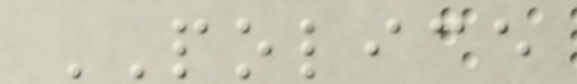POLICE
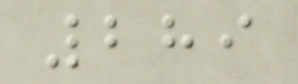289
